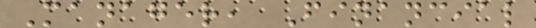Manager, Financial
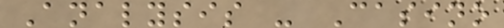Analysis - Casino
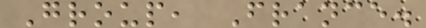Group, France.
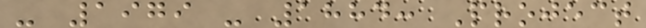- 1979 - 1884: Project
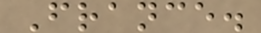France.
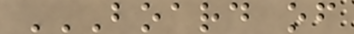BOARD OF
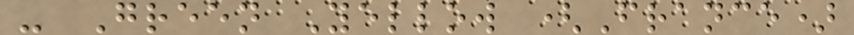- Green Yellow (France)
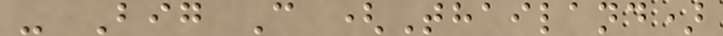- Big C (Thailand)
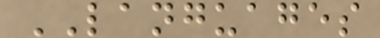LANGUAGES
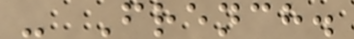- French.
